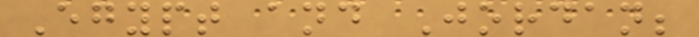Egypt and Jordan;
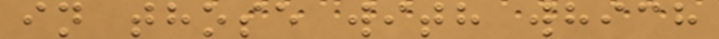in those with which
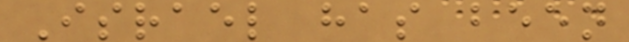Israel has been
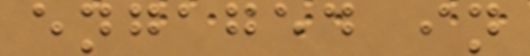engaged in
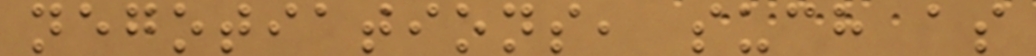negotiations, such as
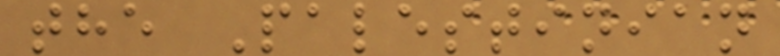the Palestinian
